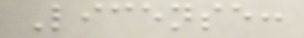License:
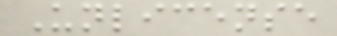Unlicense
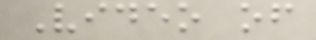Video of
